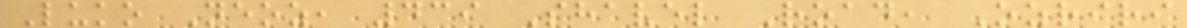Luko Neoz, 439 Shavel Road, Ozriri
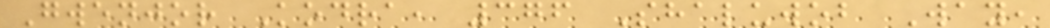Gwenjor Kodra, 376 Shaluwob Way,
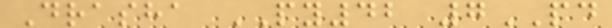Drasha PY42 7PD
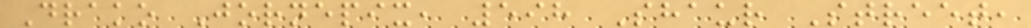Drako Jornepix, 598 Shaur Street,
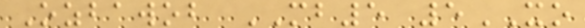Ozbawob MB5 5XO
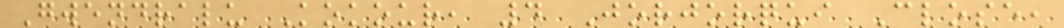Gwendralu Kokour, 4 Jorjorqui Close,
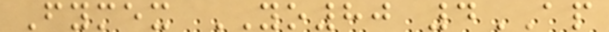Fymex YO80 4AP
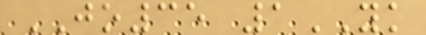JO35 1YK
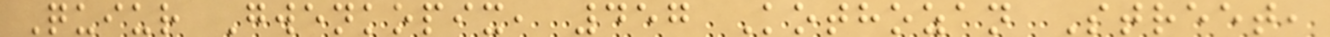Quiur Gwenkopix, 457 Kothozan Street,
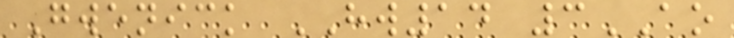Gwenick HW14 3AO
